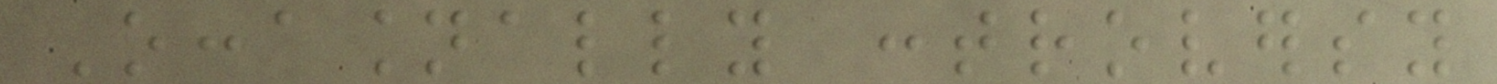Occasionally controversy
